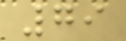79
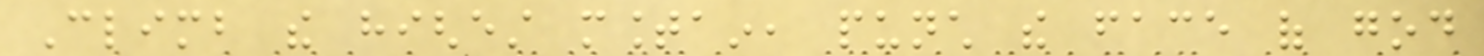Climb the highest mountain, punch the face of god
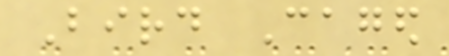Bird Caged
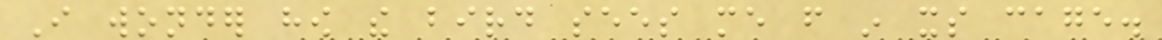I wonder how the bird sees me from in its cage.
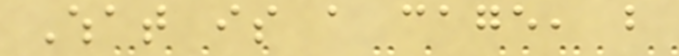What is a cage, but
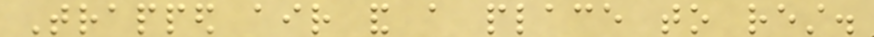Trapped air and a place to rest.
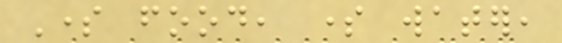Some food, some water,
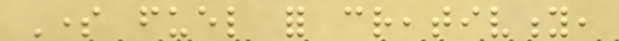Some fuel for creativity,
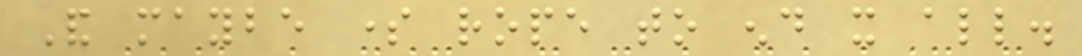And maybe some rope to end it all.
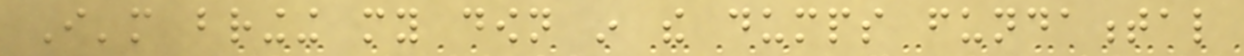I'm bringing my down in the dumps fundamental
